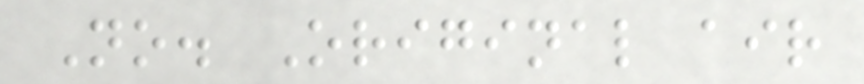No. Original air
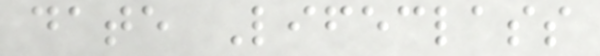date Lifeclass
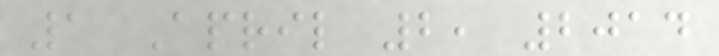1 April 2, 2014
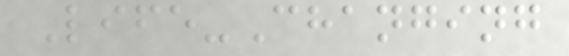Life-Changing
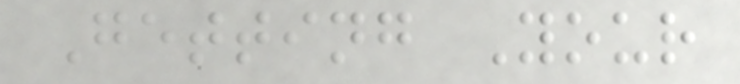Getting Your
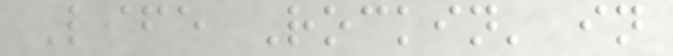Life Rockin' in
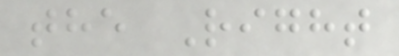the Right
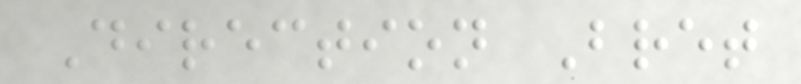Direction Bret
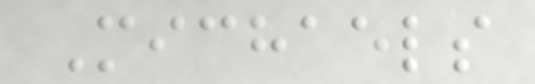Michaels
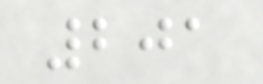201
